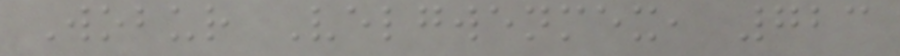Wobur Velgwenmex, 723
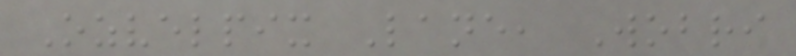Ozvelpix Lane, Wobri
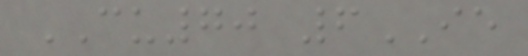CU70 6IE
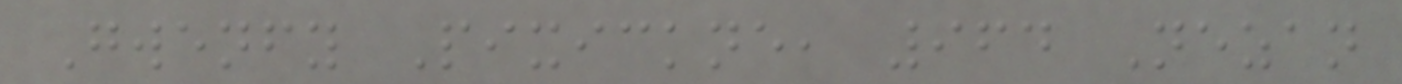Gwenfy Pixickne, 964 Nezan
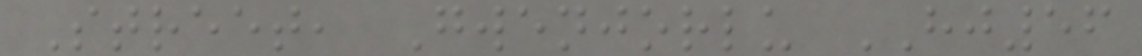Street, Gwenjorlu HJ56
